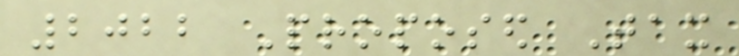2022 Proposed Tax
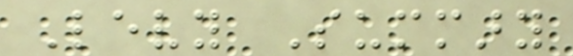Levy Summary
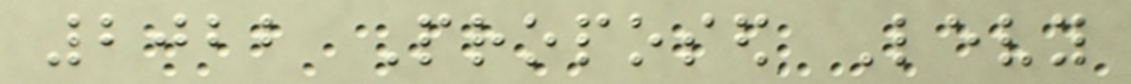2022 Proposed Levy
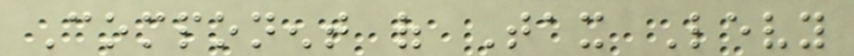Component of Tax Levy
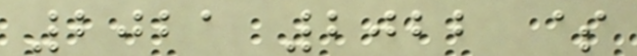2021 2022 $
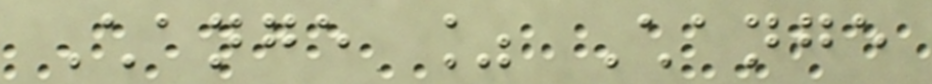Change % Change
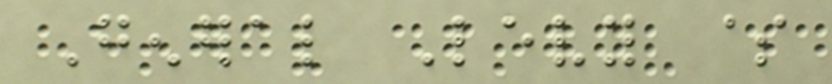General Levy $
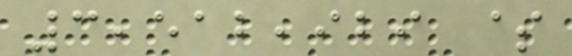3,512,929 $
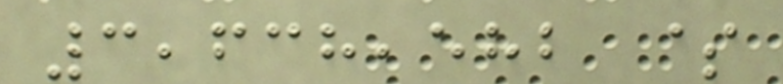3,638,582 $
